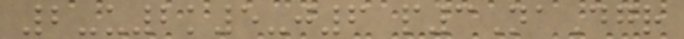2-u2k5-j6 p3NaDgr
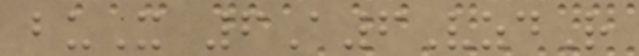buX 6A6VzdR
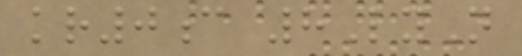kr0c 8LyN
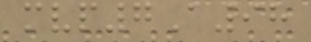mvp7A98
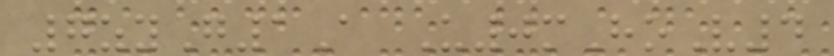7zyG1A U0mHoV4
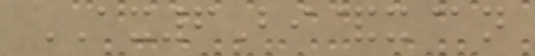AX6Bi&x@n
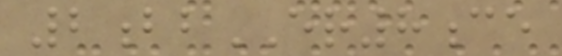2bbER8ce
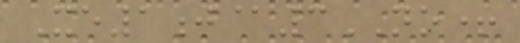Xe1j@3NO+
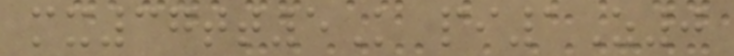mx37tt5K pi1Z0
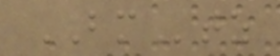BMtz
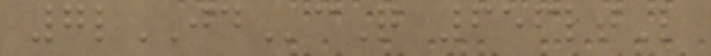7lJDcQ 656ltL
